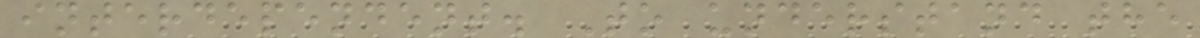interdependent. To understand the
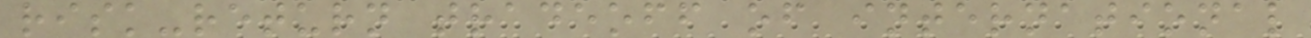risk-return tradeoff of international
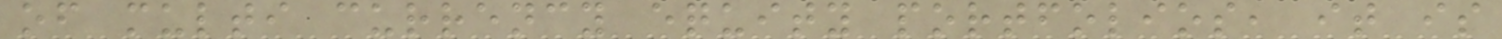of multi currency equity portfolios, it is
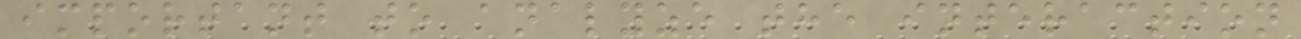important to analyze the interaction
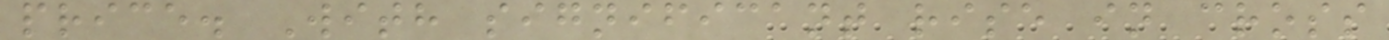price. With significant rise in cross
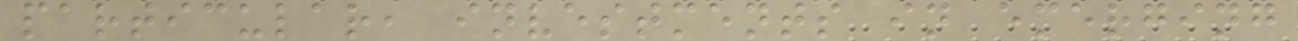particular, investments in emerging
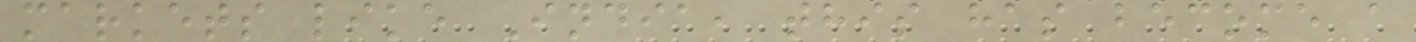markets like India, this has become a
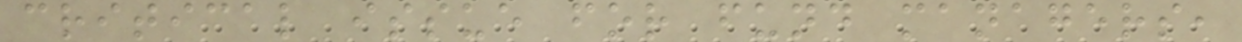critical issue for fund managers,
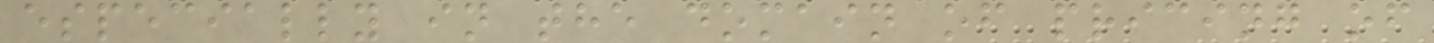especially in the domain of pricing of
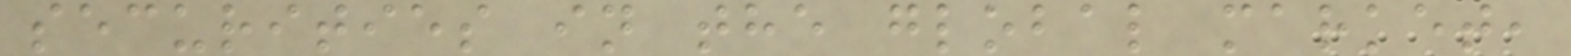securities in the global market,
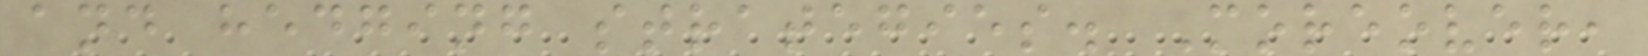and hedging strategies. Moreover,
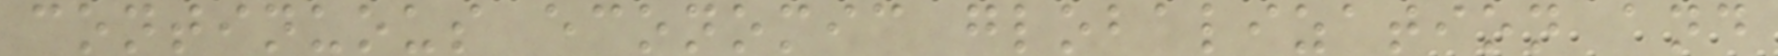continuous economic globalization and
